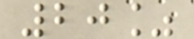20%
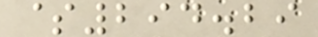$294.29
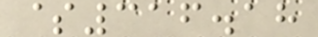$316.18
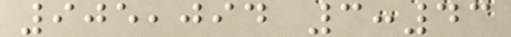905,094 3:43
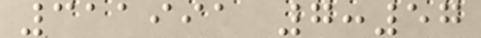311991 7:57
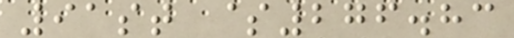91st $276.83
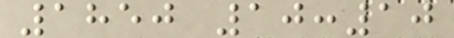1850 10:10
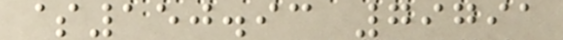$150.93 79791
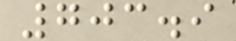703.9
